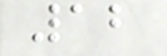12
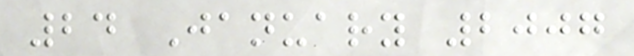24 January 2007
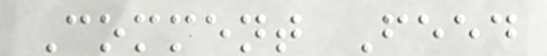Comment Feed
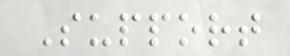Support
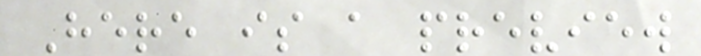Here is a preview
